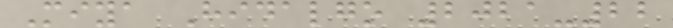Miya Hidalgo 2021-22
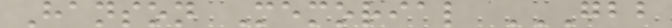Hanson Memorial GBB
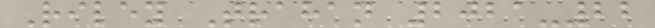Riley Trahan 2021-22
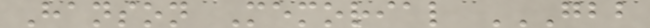Hanson Memorial GBB
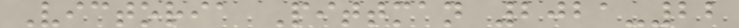Victoria Pittman 2021-22
